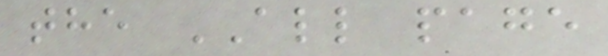the ALL page
